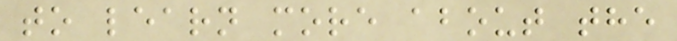to learn more about the
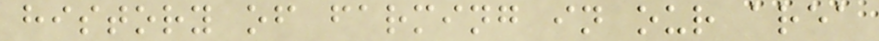history of farming in our area
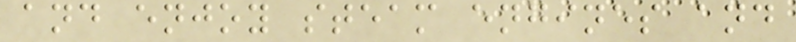and enjoy steam engines and
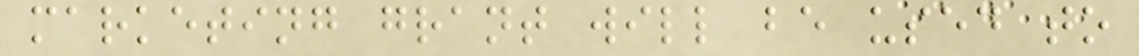marketing grant will be used to
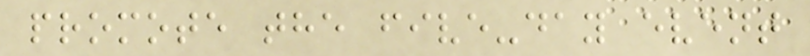promote the five-day event
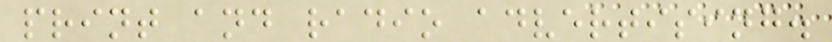print and radio advertising.
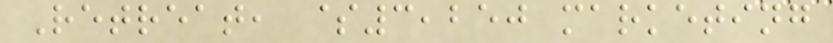Retreat, $3,250 marketing
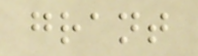grant
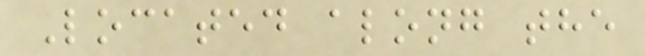Located along the
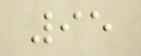95
